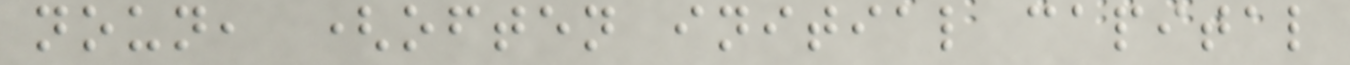noun, (often initial capital
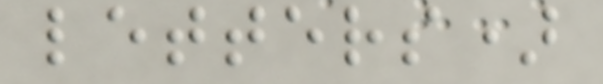letters)
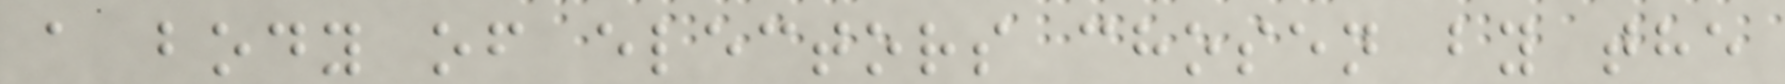a body of electors chosen by the
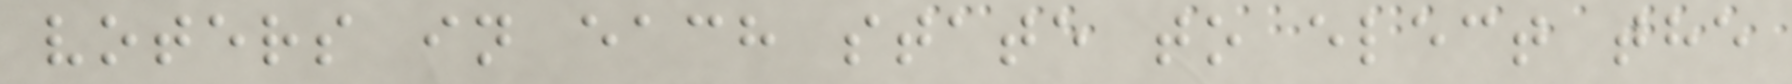voters in each state to elect the
